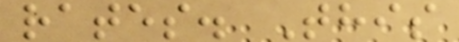rates. This
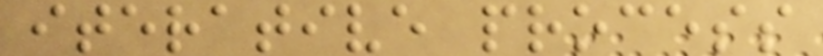iterative process
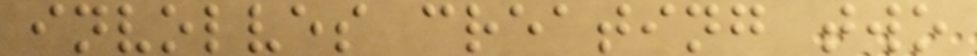involves creating two
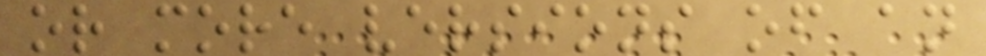or more versions of an
